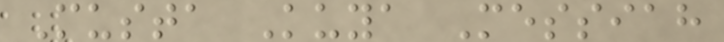Musta Kuya Messiah
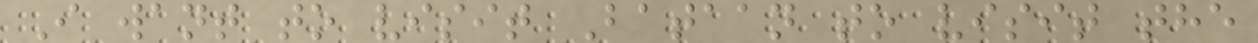I want to visit Bataan to visit the
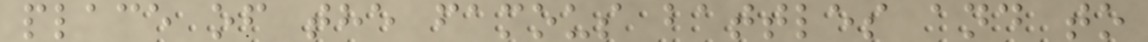place of the famous battles and to
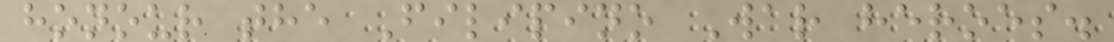honour the Filipino War heroes.
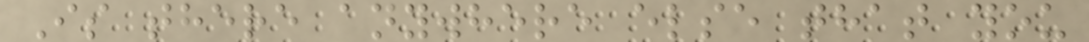Is there anywhere else that you
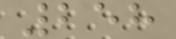258
